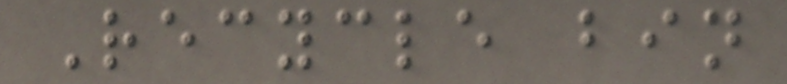Recycle bin
